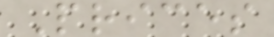Prices
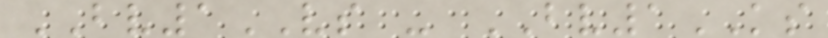BV1VS - BV1KS
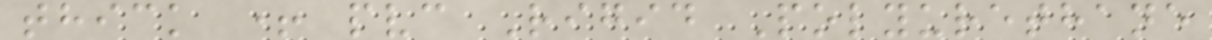thick + pvc Rigid Polyurethane
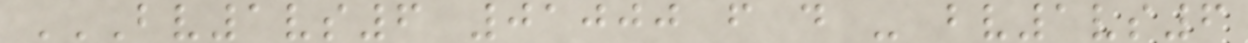BV1VS6 01000 F D - BV1VS6
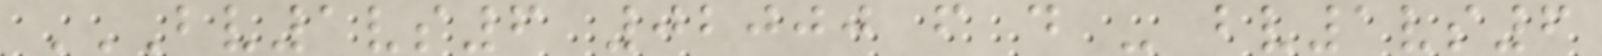BV1VS6 02000 F D - BV1VS6
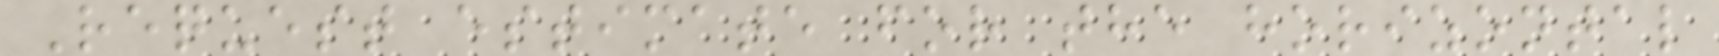Request estimate for the horizontal
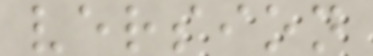version
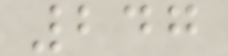247
